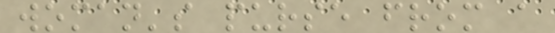woman's purse from a
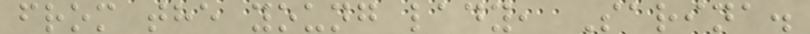from the young lady, Sarina.
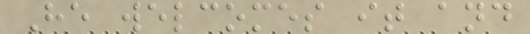He welcomes it and
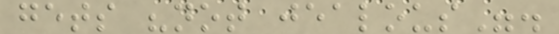gets "not jealous".
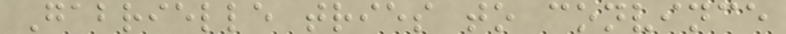Gabrielle tries to convince
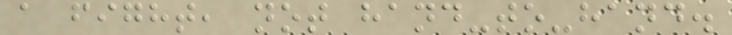a fight, not hand-to-hand.
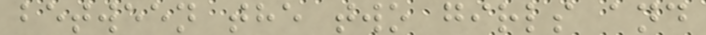between the two girls and
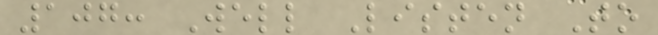107: Well Listen To
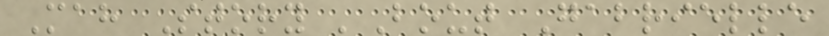Mah Story 'Bout Gabrielle
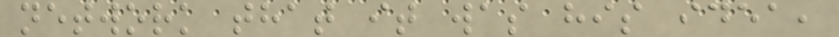network that it was his idea,
